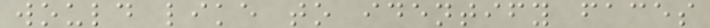would like to identify faces
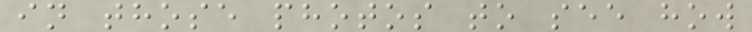in those photos to see how
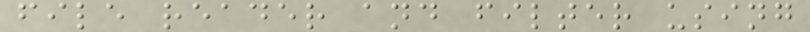file reader and filter using
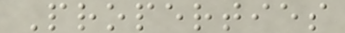Properties
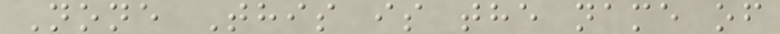None This is the name of
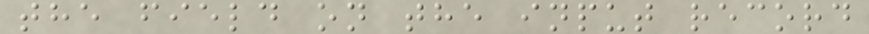the field on the input record
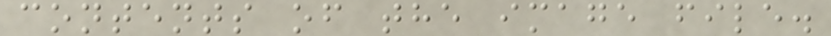contents of the image file.
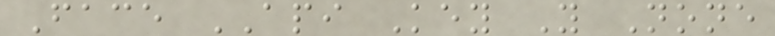Face API Key Y None
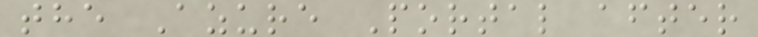the Azure Portal after
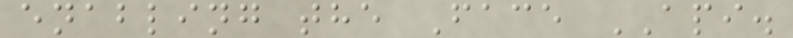enabling the Face API.
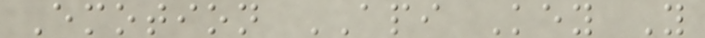Emotion API Key Y
